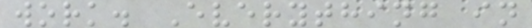work. Everything in
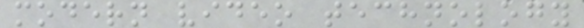modern video technology
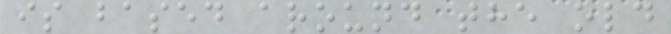is based around the old
